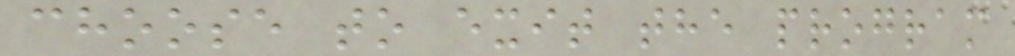choose to exit the program
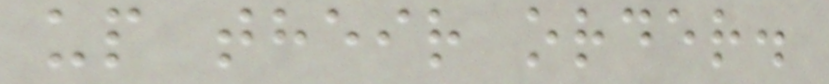up their order.
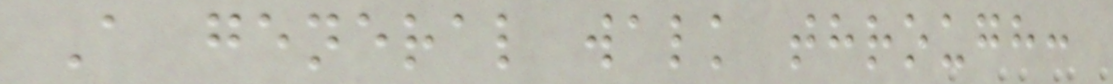A general walk through:
